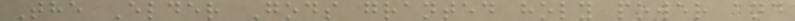The Elder Gods granted holy power and
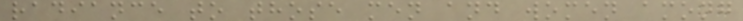radiance to those men and women among
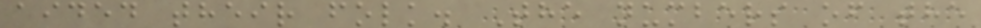aided their folk. The numbers of the
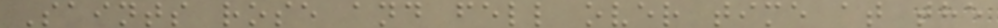Saints rose and fell over time at the
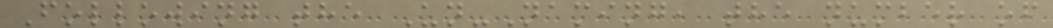Following the Un-Naming, the number of
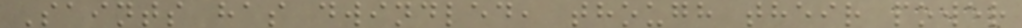Saints has dwindled, though their power
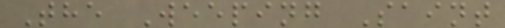The Weeping Saint
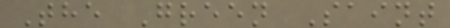The Green Saint
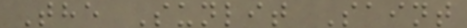The Sunlit Saint
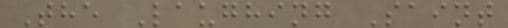The Laughing Saint
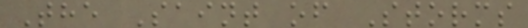The Saint of Storms
